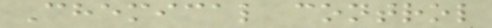Chemical control
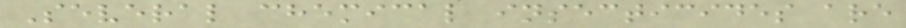Several chemical insecticides are
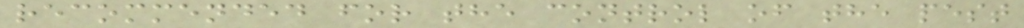recommended for the control of the pest
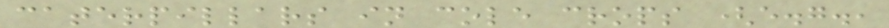caterpillars in cole crops (e.g.,
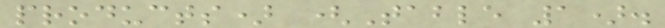products) (Table 1).
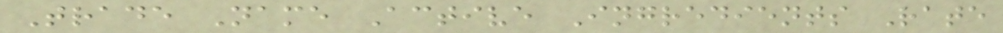Trade Name Active Ingredients Rate
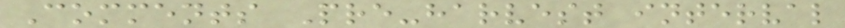Comments Pre-harvest interval
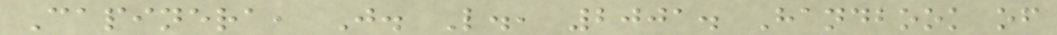Capinera, J. L., 2001. Handbook of
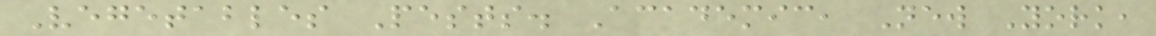Vegetables Pests. Academic, New York,
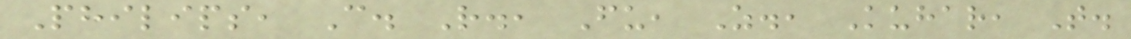Philips, C. R., Fu, Z., Kuhar, T.
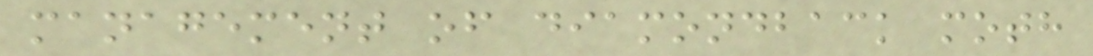management of diamondback moth
